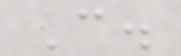C.
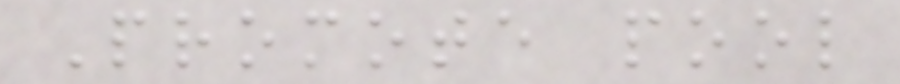Promote pool
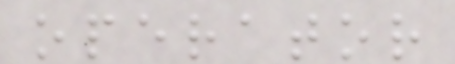operator
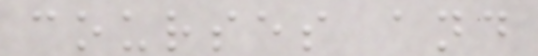courses and
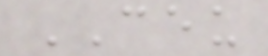CEU
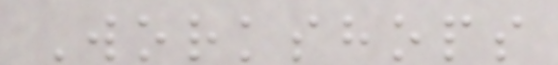Workshops
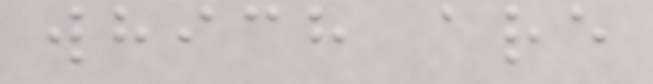which are
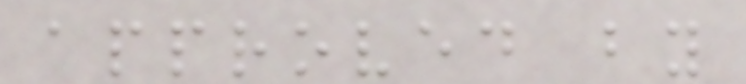approved by
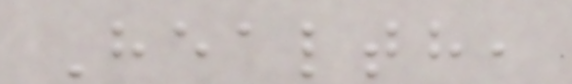Health,
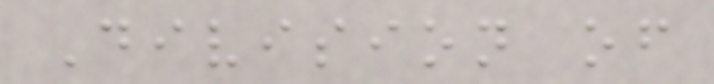Division of
